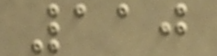110
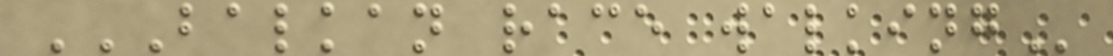BALKAN RACE WALKING
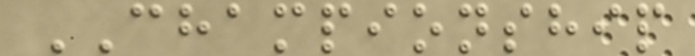CHAMPIONSHIP
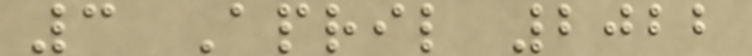3 April 2022
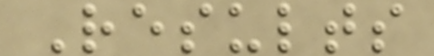Results
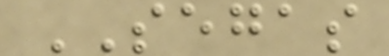SEGAS
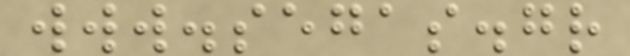www.segas.gr
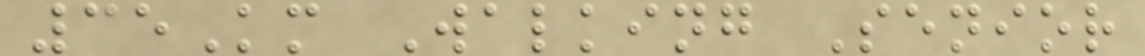35Km Walking Senior
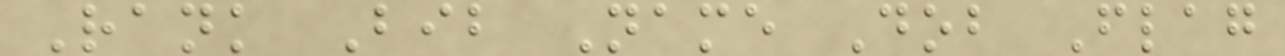Rank Bib Name Dob Flag
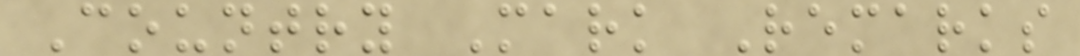Country Mark Remarks
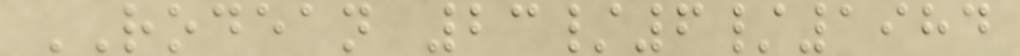RODEAN 23/6/1984
